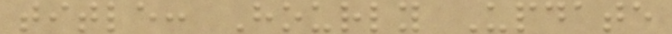title: Hourly Update
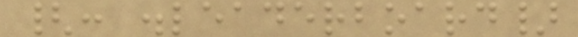{: .leaderboard}
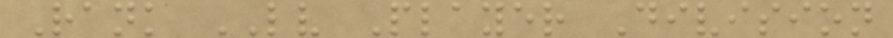Rank LV Player Division
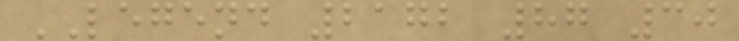LEGEND 2172 87 30
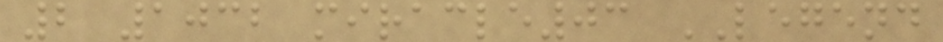2 1032 miracle03 LEGEND
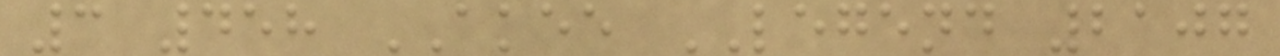3 458 AKEE LEGEND 2107
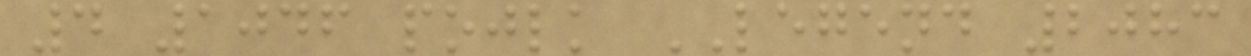4 1046 pojlk LEGEND 2083
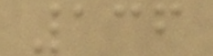136
